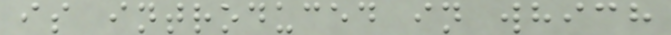is introduced in which
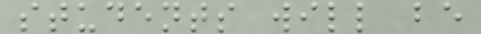students will be
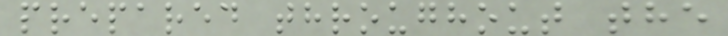prepared throughout the
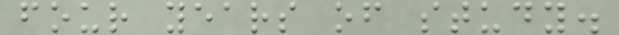four years of study.
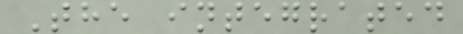The integrated
